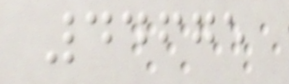44675
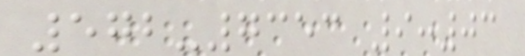572-7353 9:03
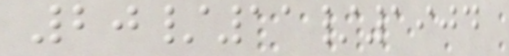20/11/1904
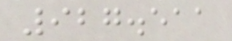927.511
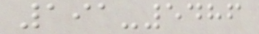191-5486
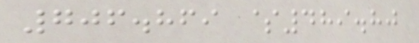706.869 $489.80
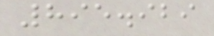895.929
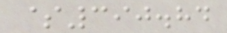$390.84
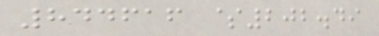844616 $202.49
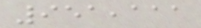951,111
